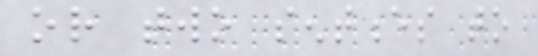or two sentences to
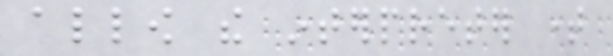allow the interpreter time
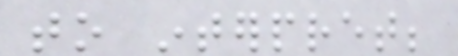to interpret;
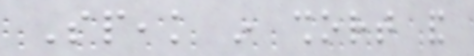Speak in short and
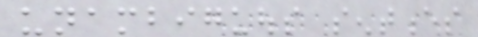unambiguous sentences
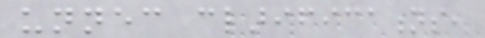unnecessary clarifications,
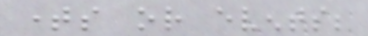times or events;
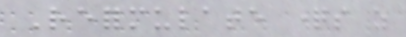Reformulate questions as
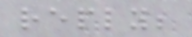reply;
